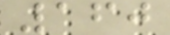160
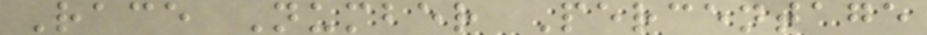Race Number Percentage
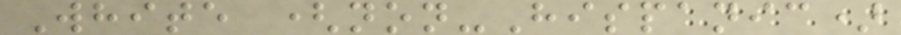White (non-Hispanic)
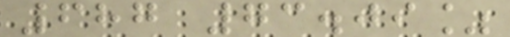687 73.09%
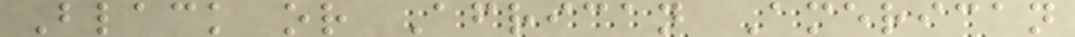Black or African American
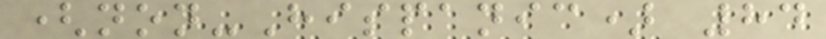(non-Hispanic) 84
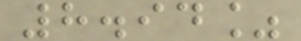8.94%
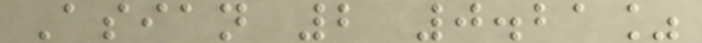Asian 2 0.21%
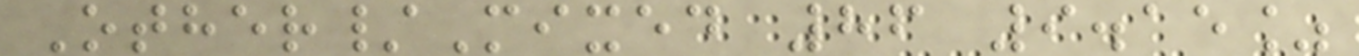Other/Mixed 86 9.15%
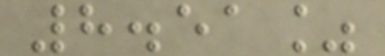8.51%
